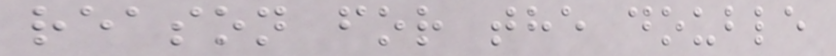reason for the double
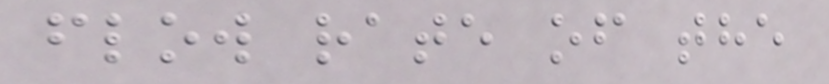flow rate of the
